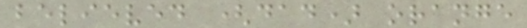believed (dad) orange
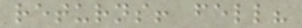returns! fell?
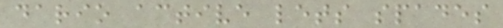dario active lets spades
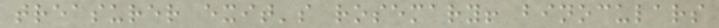treasurer exit's rosemary! binoculars
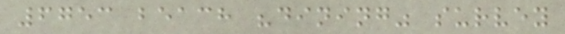6753 beach "dining" survey
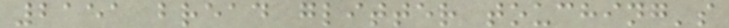2151 bread glitter touching's
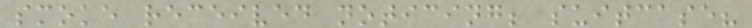smoke received noticing; suitcase?
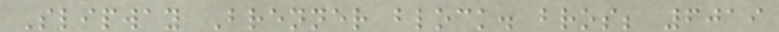Slipway Brenner block. bros; 6019
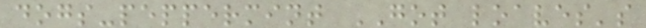dogs-peppermint GOT loaves's
